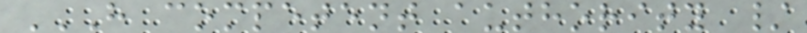H COMPETENT AUTHORITY /
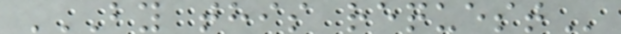BY THIS REQUEST
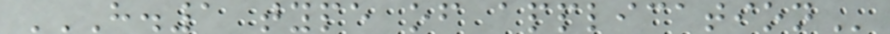H.1 TYPE OF APPLICATION
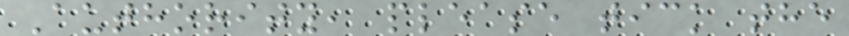Authority, please tick the
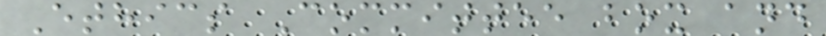Ethics Committee box and
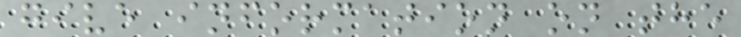give information on the
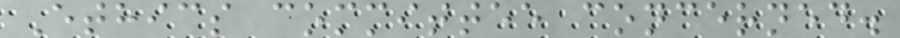Ethics committee concerned.
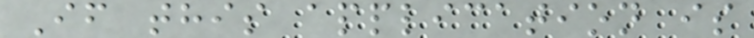If this application is
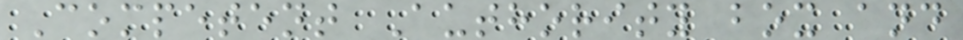Competent Authority box and
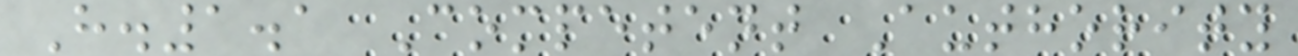H.1.1 Competent Authority
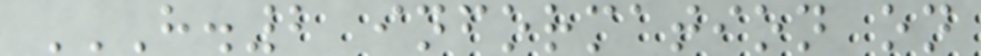H.2 INFORMATION ON
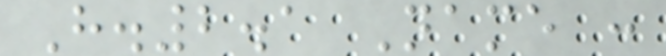H.2.1 Name :
